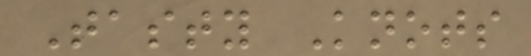Tasty Knots
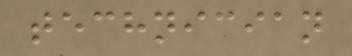technician
